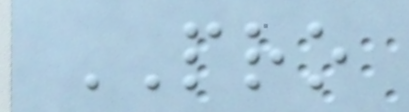PRO
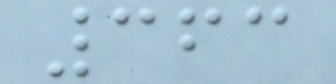363
